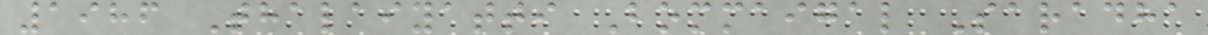1986 Thalaiyatti Bommaigal Saradha
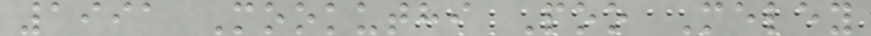1991 Mookuthi Poo Meley
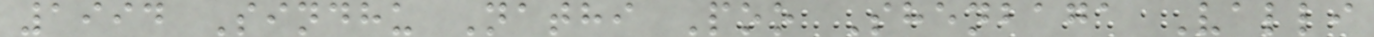1994 Sindhu Nathi Poo Shenbaga Valli
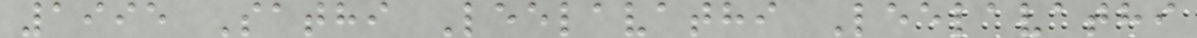1995 Sathi Leelavathi Leelavathi
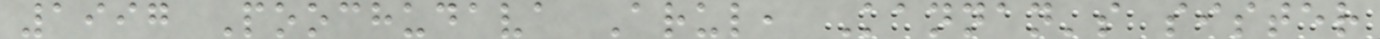1997 Poochudava Arul, Kannan's sister
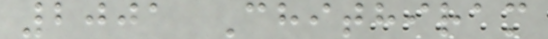2001 Chithiram
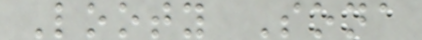Looty Sona
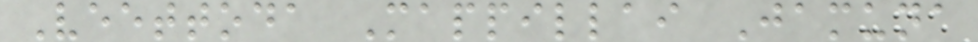Veettoda Mappillai Jamuna
